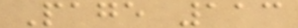Page 113
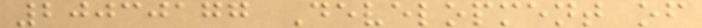20030177 Development of
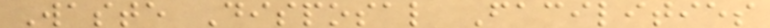Waste Disposal Facilities
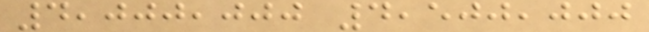4,000,000 4,500,000
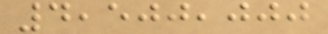4,500,000
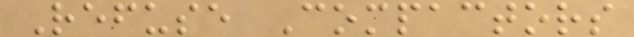Refuse Compactors
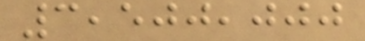3,500,000
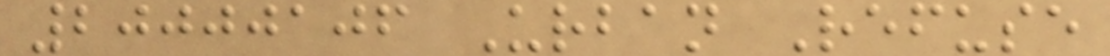20000106 Urban Refuse
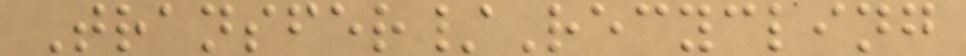Transfer/Recycling
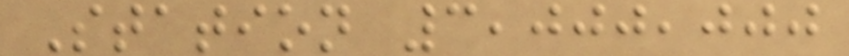Station 3,000,000
